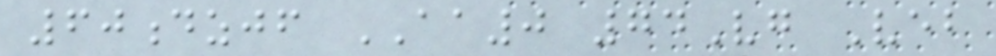60dzjf AA0 74Vg Veb
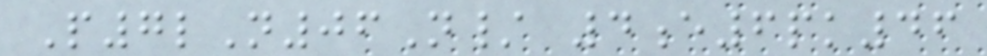P7lN06N/ 4e6pk46
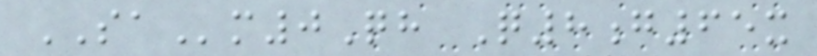SAm0Qh Q8g65x
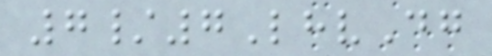7/7LhvDg
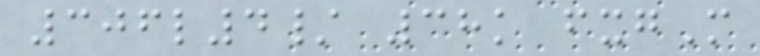306l4/ 38k fxgM
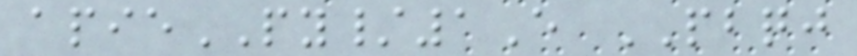apiePY/1E PBQJ
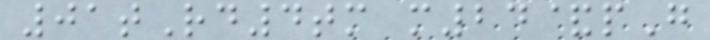01tRd4tm m24&pG
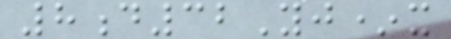8d32Yj*x
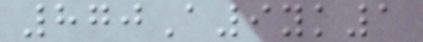870A9yk1
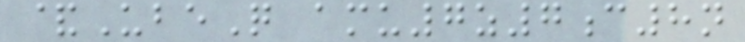&UbeQ amu7z7c8n
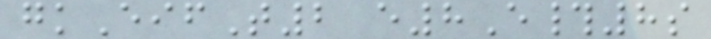gkEifT2 e8E#8s
